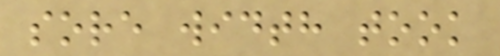sore width took
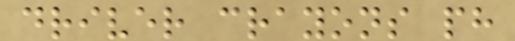driver crayons ph
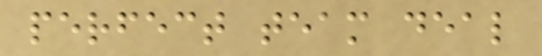perfect team deal
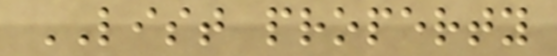LIST property
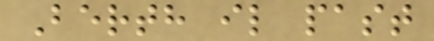Berth il past
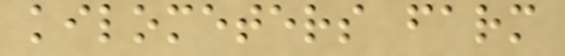kilometers farm
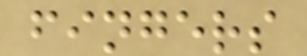fingers
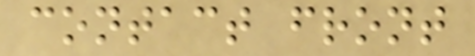contact front
